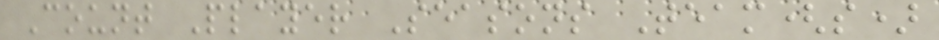Count Player Seasons Team(s)
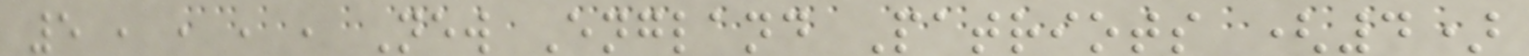5 , , , , New England Patriots (4)
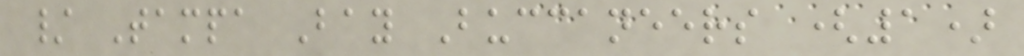/ Tampa Bay Buccaneers (1)
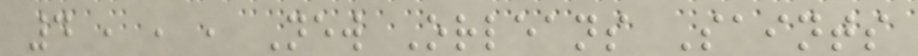4 , , , New Orleans Saints
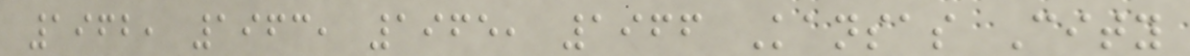1962, 1963, 1965, 1966 Kansas City
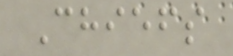Chiefs
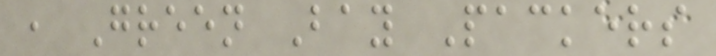, Green Bay Packers
